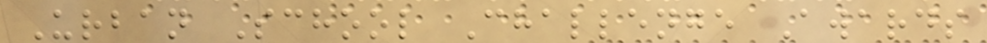Urban School Challenge Awards
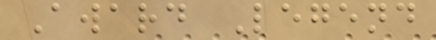Award Legend
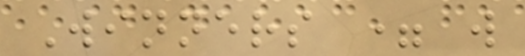Winners = w
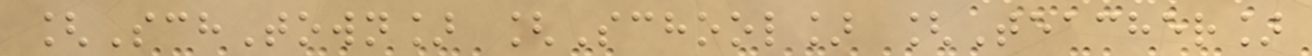[SchTown] [School] [Teacher]
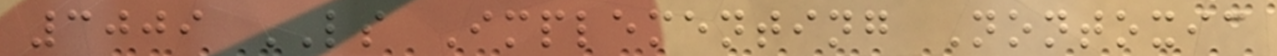3009 LS Implementing Nontoxic
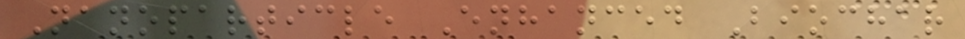Nanoparticle Enhanced Biochar
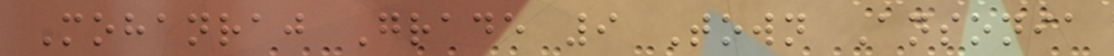Mohanraj Grade 9 Town Ansonia
